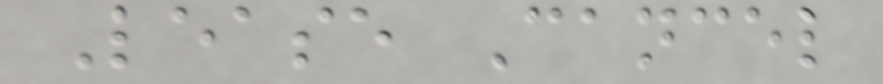Lease Cancel
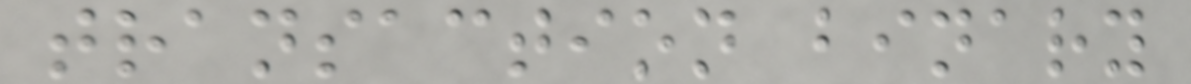transaction binary
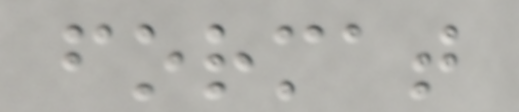format
